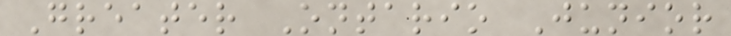Greater Ontario Junior
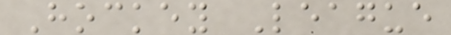Hockey League
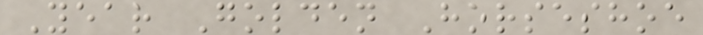Year Golden Horseshoe
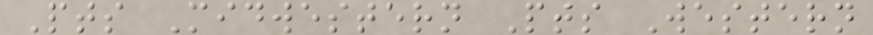Pts Midwestern Pts Western
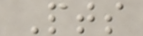Pts
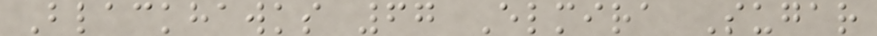Blackhawks 67 Elmira Sugar
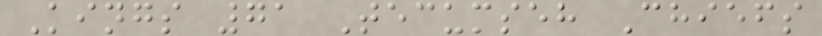Kings 71 Tecumseh Chiefs
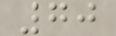70
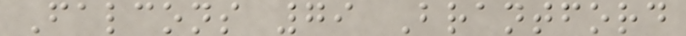Falcons 79 Brantford
